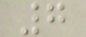7
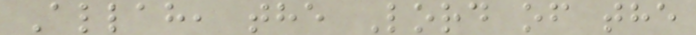Allah, the Lord of the
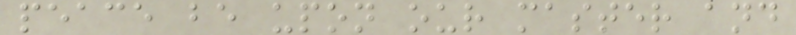peace be upon our master and
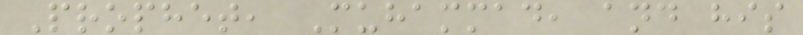Prophet, Muhammad, and his
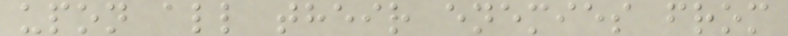upon all their enemies from
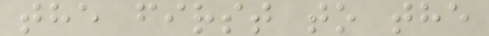the first to the
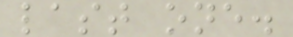last one.
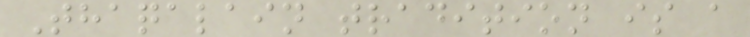Thaqalain tradition is a
